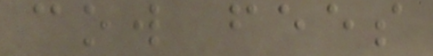cow fees
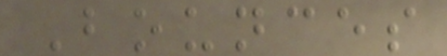Bounces
